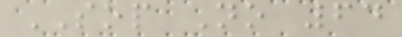SOP No 64
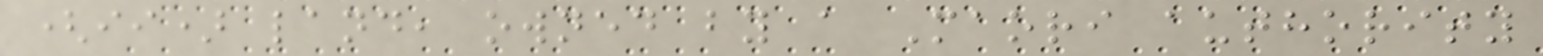(ii) land, owned by a Maori authority
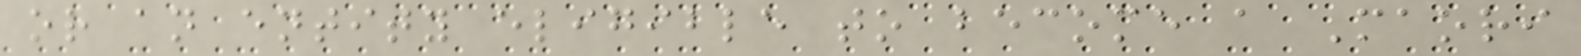or an entity eligible to become a Maori
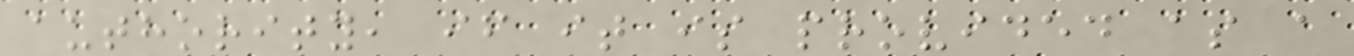authority, if it is provided as a
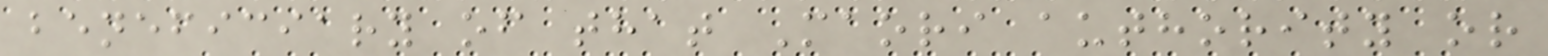beneficiary of that Maori authority or
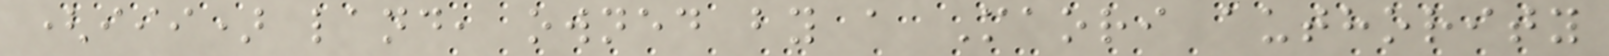(iii) land, owned by a Maori authority
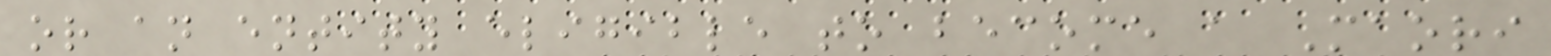or an entity eligible to become a Maori
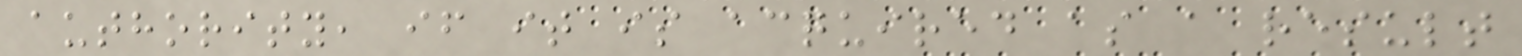authority, if it is acquired as a result
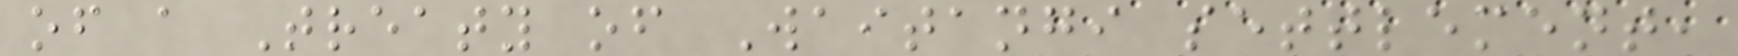of a Treaty of Waitangi settlement,
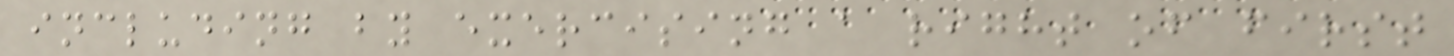including by exercising a right of first
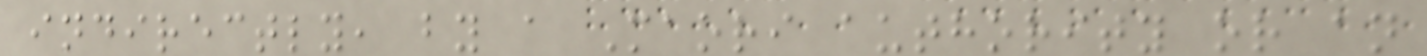indirectly, by a Maori authority or an
